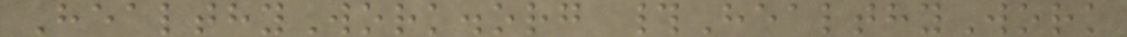HealthyWork.org #HealthyWork
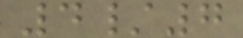4/7
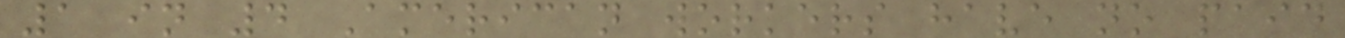1 in 4 American workers have no paid
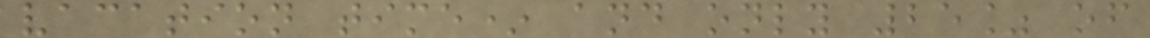vacation time* and only 25% of
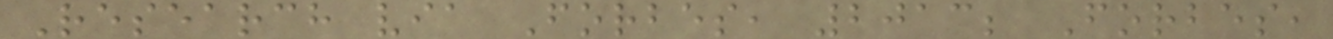Research via Forbes, 2013; Forbes,
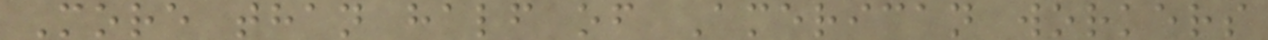More than half of American workers
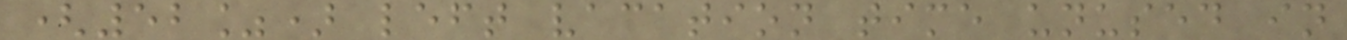(52%) left vacation time unused in
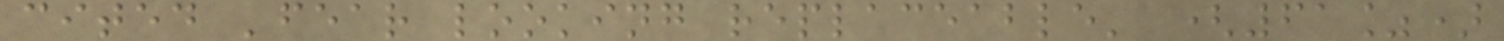cited 'fear looking replaceable' (61%)
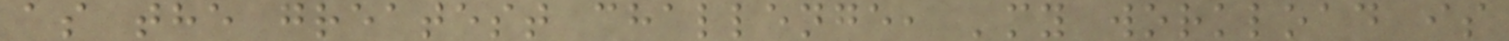as the greatest challenge, 'my workload is
